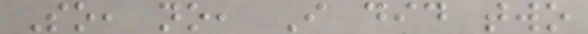So, no, I did two
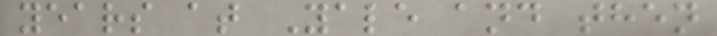years at Yale and then
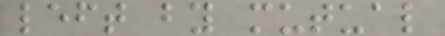left by mutual
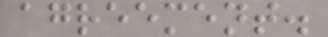agreement.
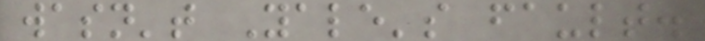wasn't Yale's fault.
